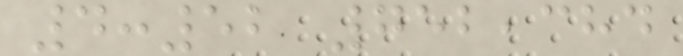4:52 752,384
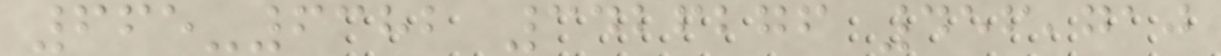665-6382 3426276 456,710
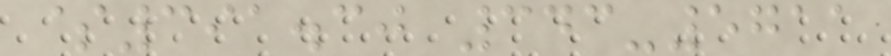$391.30 343-5711
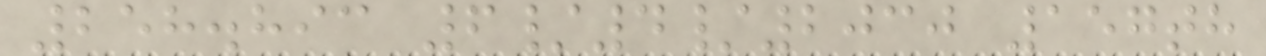258.893 6/4/2030 157th
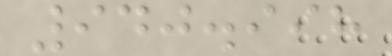940.998
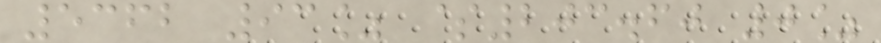5362 93% $203.60 0%
